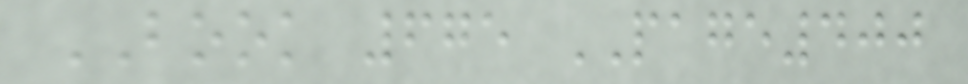BOOK 675 PAGE400
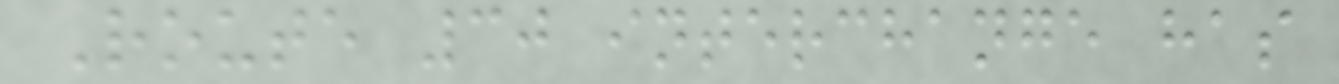Route 30 interchange has
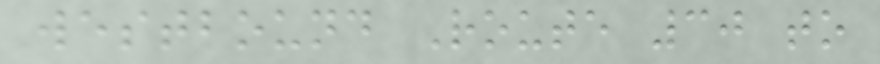westbound Route 30 to
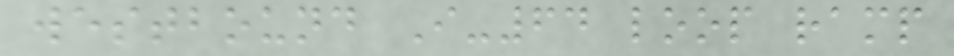westbound I-64 loop ramp
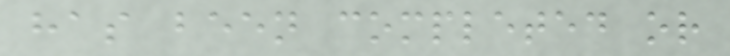has been completed or
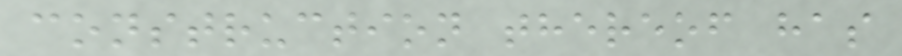construction thereof has
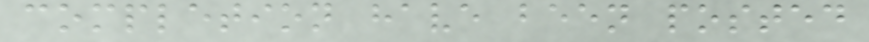completion have been posted
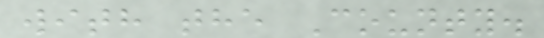with the County.
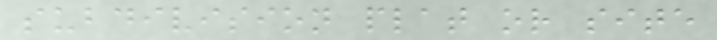subdivision plat or site
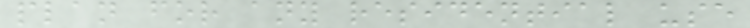plan for any residential use
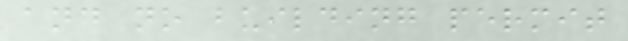and no building permit
